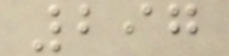297
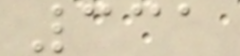331
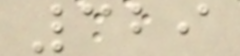329
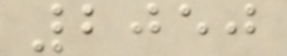2050
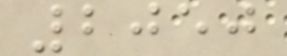2050
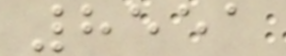8551
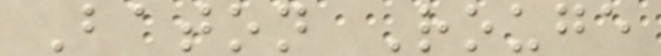Baton Rouge
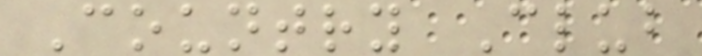Country Club
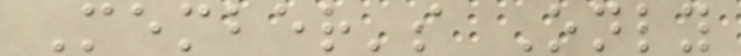Member's Only
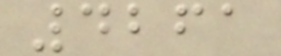4261
